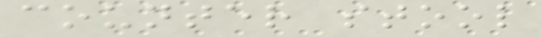counter stool
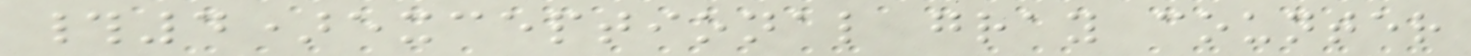#4)exceptional gray counter
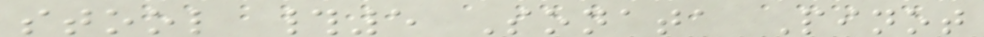stool #5 Sonata Pinot
